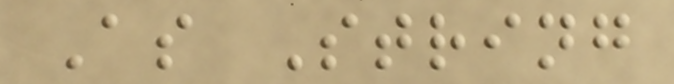As String
